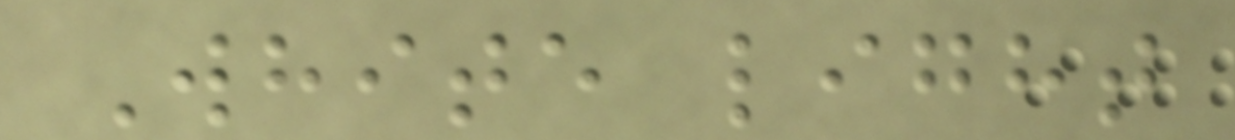White light
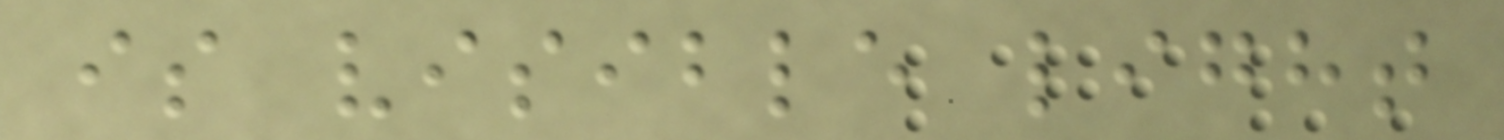is visible light
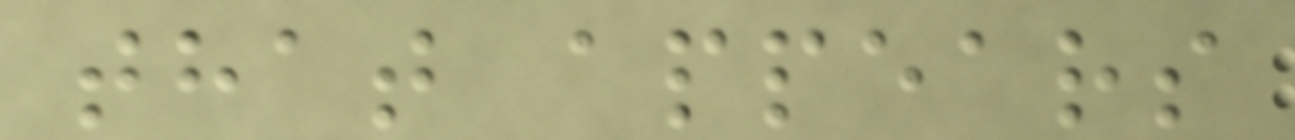that appears
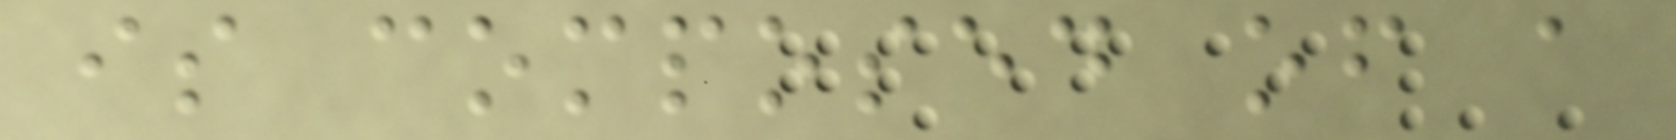is composed of a
